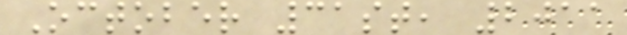October 31st, 2011
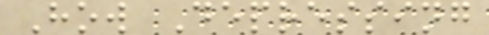How Depressing
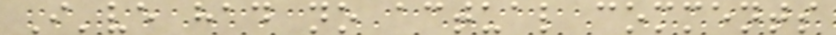I've had no actual comments
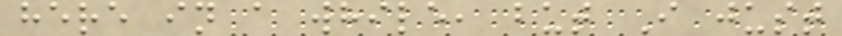here in a while, but I just
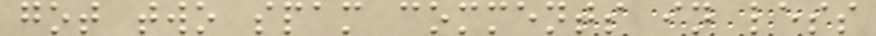got two spam comments in less
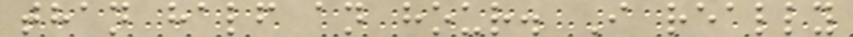than half an hour. I really
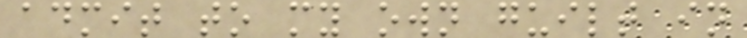admit to my own guilt in
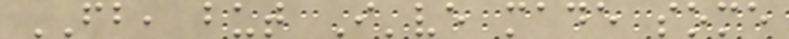FB, but I've made some
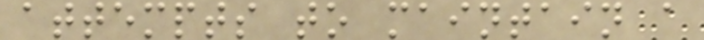attempts to maintain a
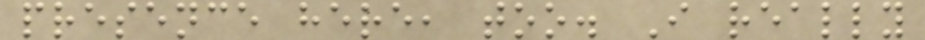presence here, too. I really
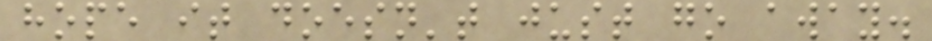hope it doesn't just go away.
